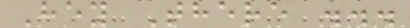Hey There ...
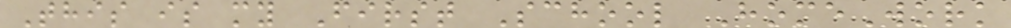This is my First School HomeWork
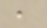,
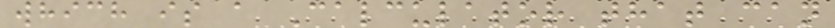which is a Calculator that can
